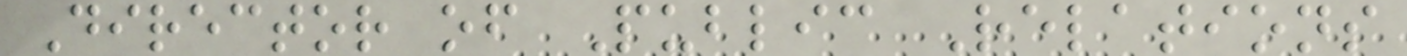Director of Public Relations
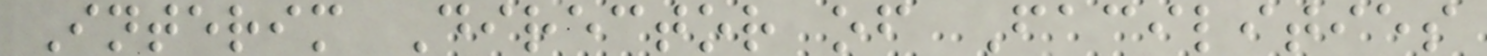Interim Director of Facilities
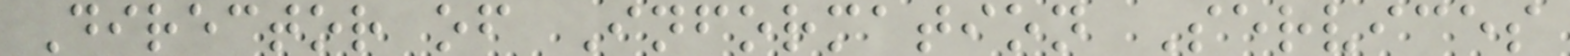Director of Information Services
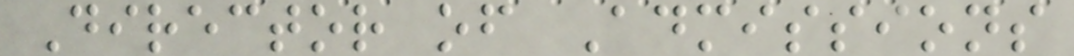Director of Admissions
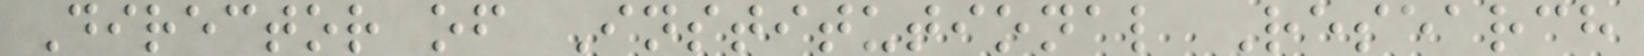Director of Institutional Research
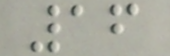16
